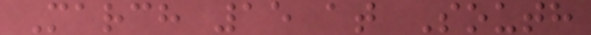March 15 at South
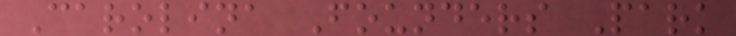Carolina Founders Park
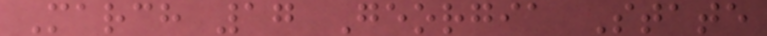March 17 Georgia State
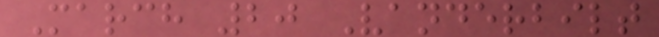March 20 Vanderbilt
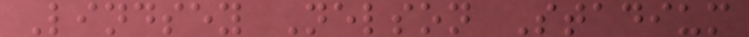Lindsey Nelson Stadium
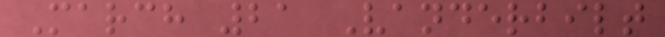March 21 Vanderbilt
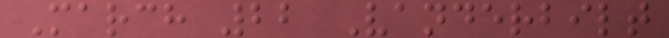March 22 Vanderbilt
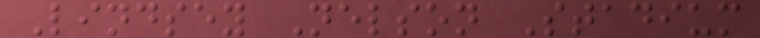Lindsey Nelson Stadium
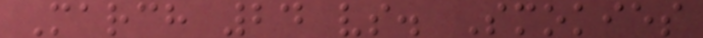March 24 vs. Smokies
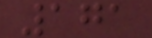171
